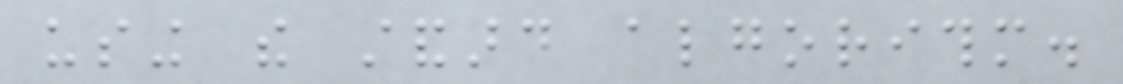using the standard algorithm.
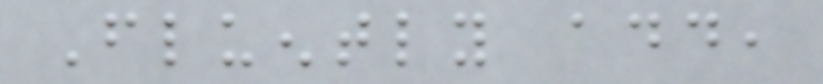Fluently add,
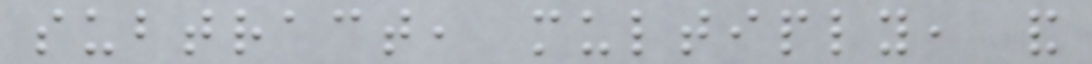subtract, multiply, and
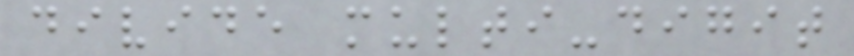divide multi-digit
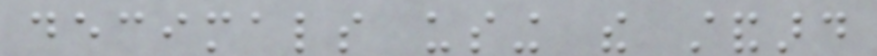decimals using the standard
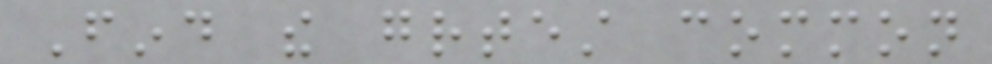Find the greatest common
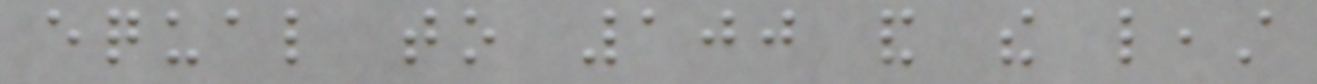equal to 100 and the least
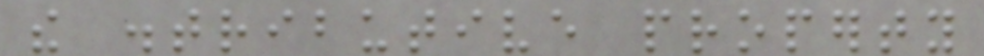the distributive property
